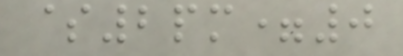$2pm=0
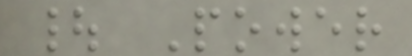| Power
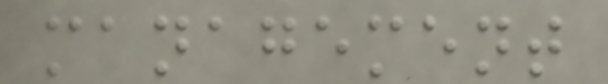management
